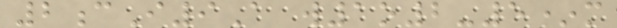2cI9A w1o2-5*m
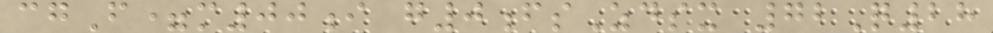cgF=m00i g0fsZdsx 72Q28
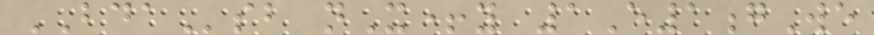BDAsb nX+y 1E1gWe
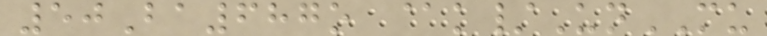50Ba687o @k/UnMU
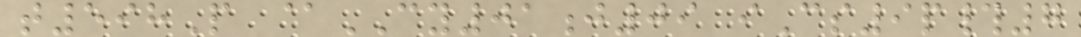t598P @CY01j09 iCs9p#7
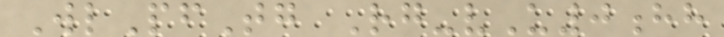WlPfTg Rg-vU0hh
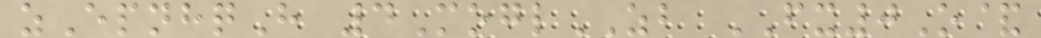zEpnhqH 4MoglZB FX0O&
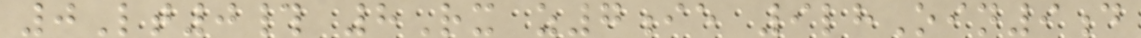0Lt0# 8Rx z7ie 9lhOin9d
